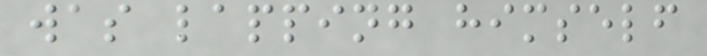was lapping himself
